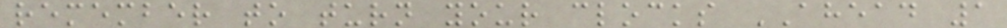remember to turn your clocks AHEAD 1
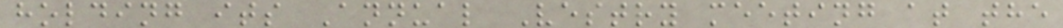holding its Annual Vestry meeting at the
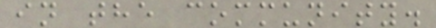in the community.
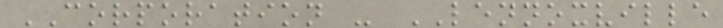CORPORATION - LENNOXVILLE
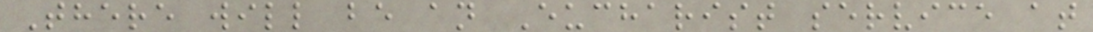There will be an Eucharist service at
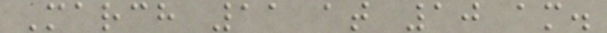March 11 at 10 am.
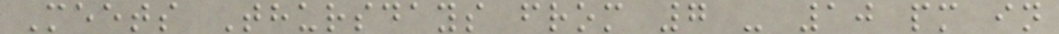Meets Thursdays from 7 - 10 pm in
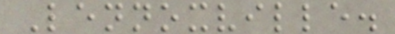Lennoxville.
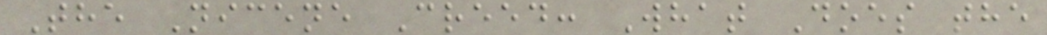The Nicene Creed: What Does the
